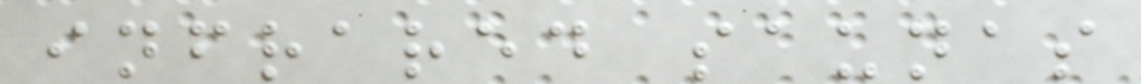infrared saunas
